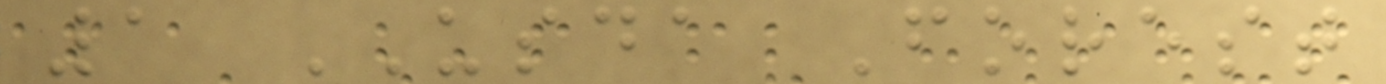1 USDA Forest
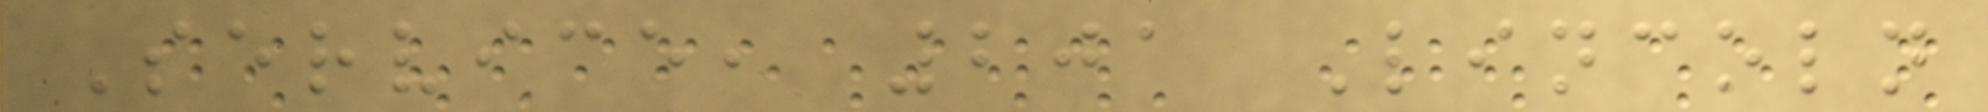Service, 201 Lincoln
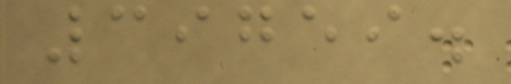39759.
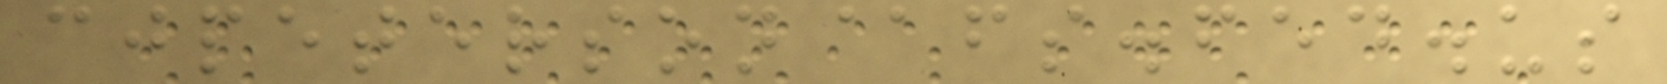cjpeterson@fs.fed.us
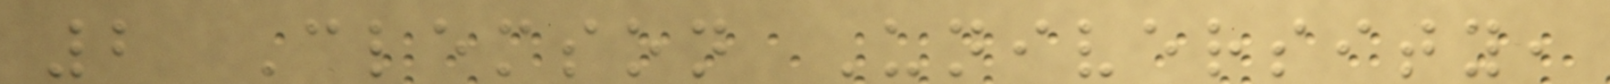2 Clemson University,
